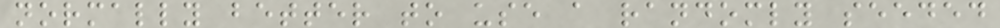normally better to use a randomly seeded
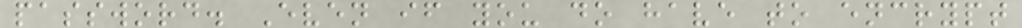password. Even if you do have to encrypt
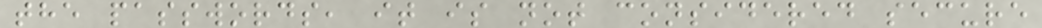the passwords, it is not considered secure
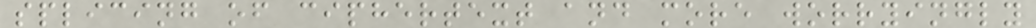splicing of ciphertext and more worryingly
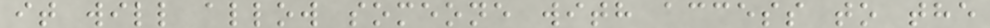it will allow someone with access to the
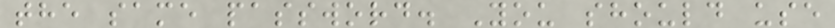the same password. You should use
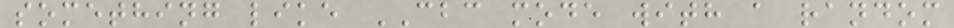something like CBC mode with a random
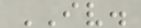IV.
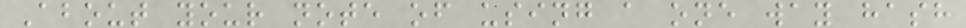About your note of using a one way hash
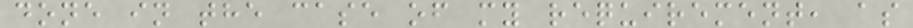done in the case of my requirement, as
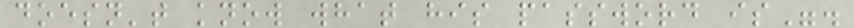doesn't know what his password is".
